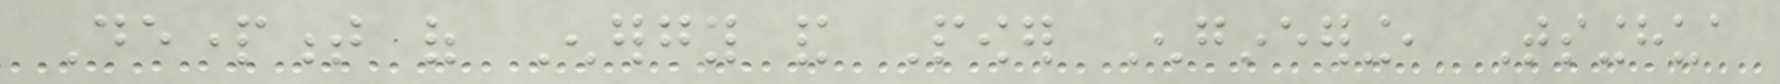Department of Energy and Power Engineering, Tsinghua
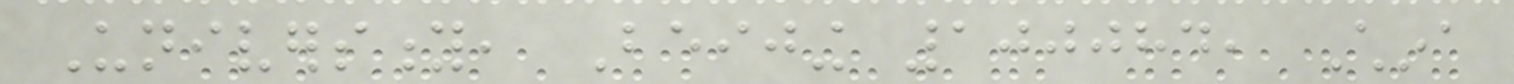University, Beijing 100084, China
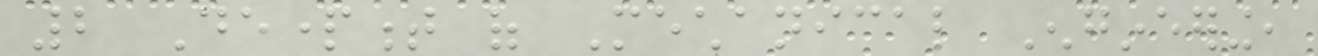2 Department of Mechanical Engineering,
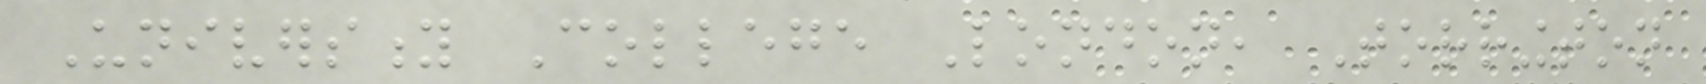University College London, Torrington
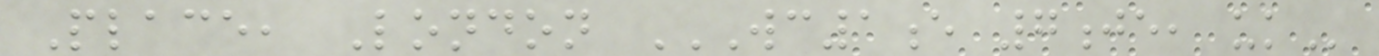Place, London WC1E 7JE, UK
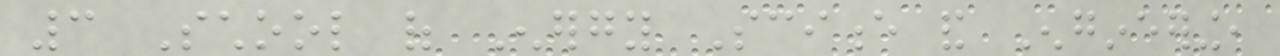3 School of Energy Science and Engineering,
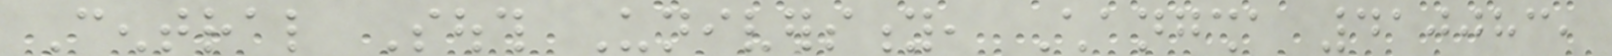Central South University, Changsha 410083,
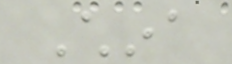China
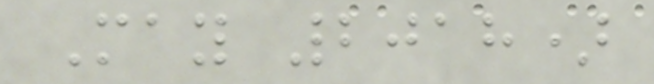May 2018)
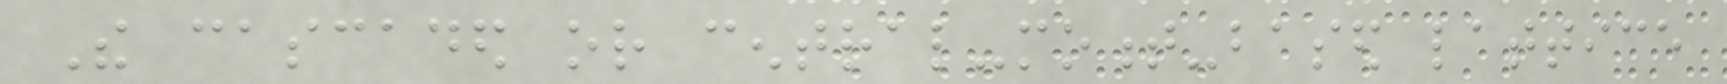The cascaded or central-moment-based lattice
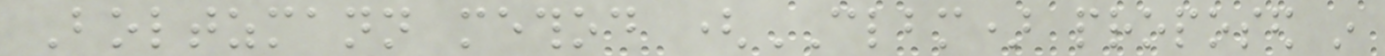Boltzmann method (CLBM) proposed in
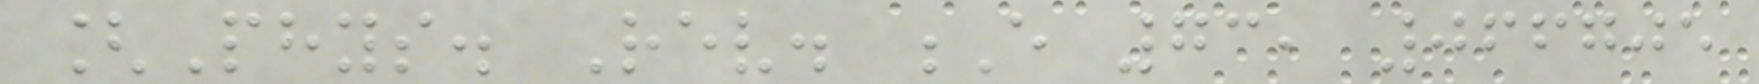[Phys. Rev. E 73, 066705
